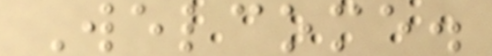Welcome.
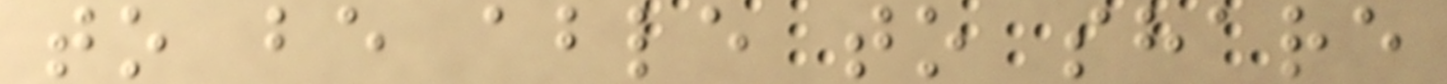to be able to share
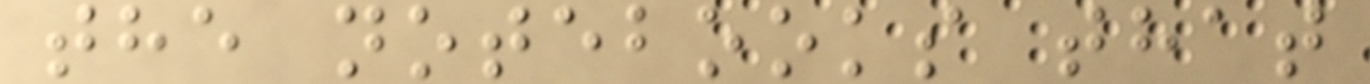the notebooks that
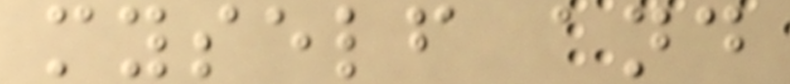myself and
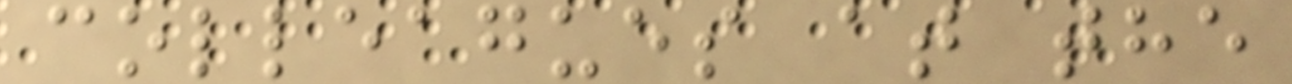colleagues at the
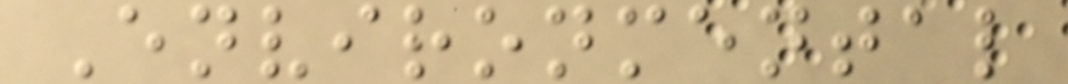Environmental
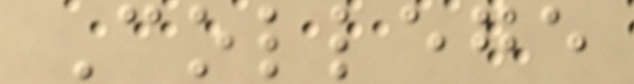College
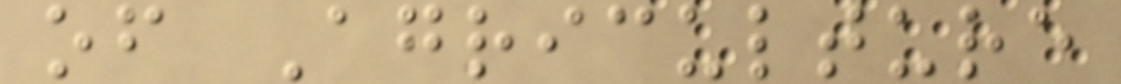of Agriculture
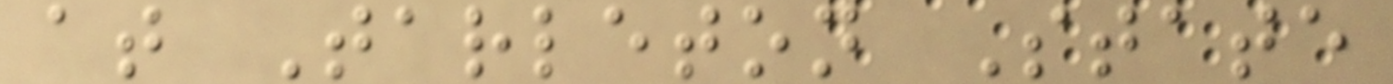at Tarleton State
